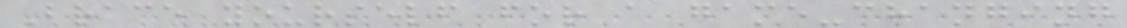Brace yourself for a game-changing
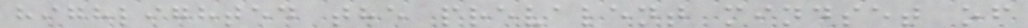highlighted the prevalent mindset of
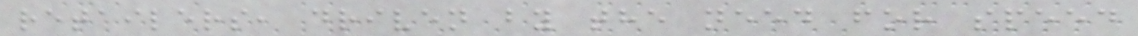retailers, driven by the need for speed
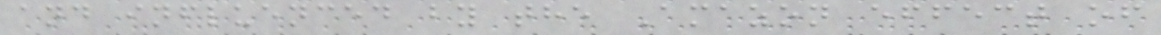and influenced by the Amazon effect of
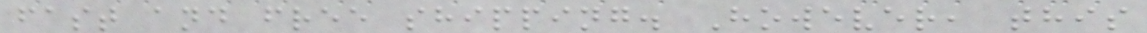fast and free shipping. However, this
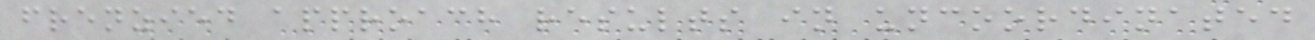frenzied approach results in uncoordinated
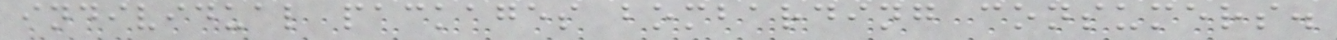individual packages bombarding consumers.
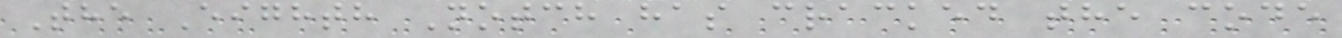The Eighth Notch has cracked the code
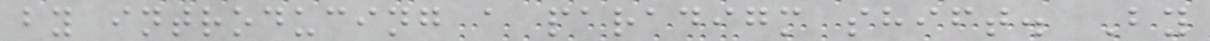by introducing a paradigm shift. By
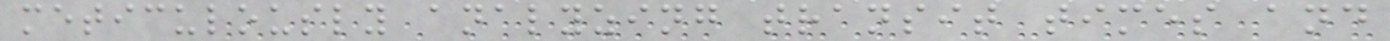meticulously analyzing transit times and
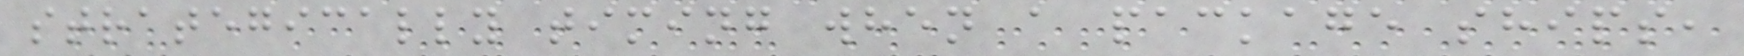strategically timing when a package ships,
